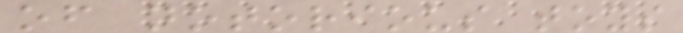of notorious toys
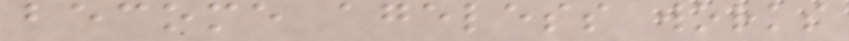become ageless works
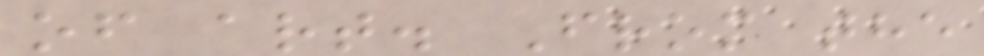of art. From the
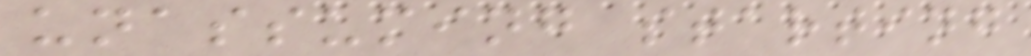unassuming starting
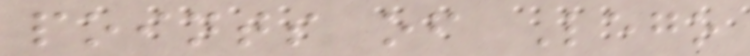points of Lego
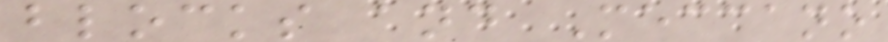blocks and Meccano
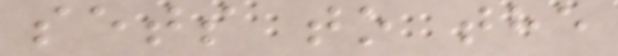sets to the
